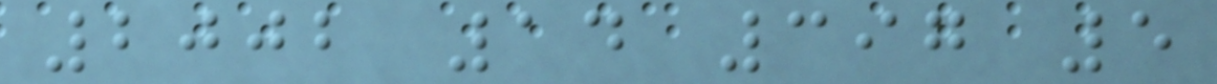2002 14 397 5
